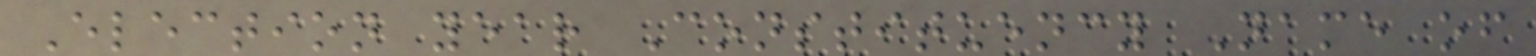Election year Constituency Name of
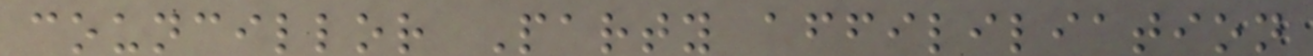councillor Party affililiation
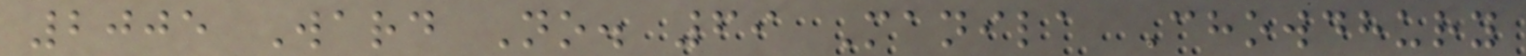2005 Ward No. 69 Manila Chowdhury
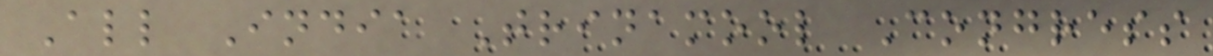All India Trinamool Congress
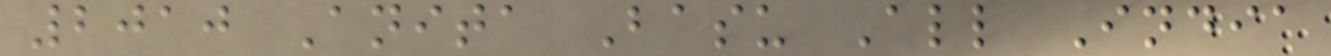2010 Anita Basu All India
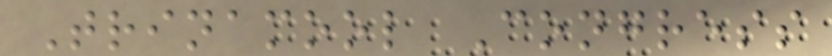Trinamool Congress
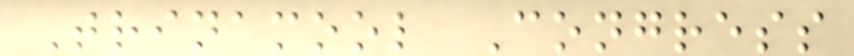Trinamool Congress
